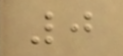0
